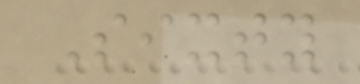Sixty
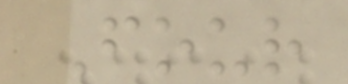Four
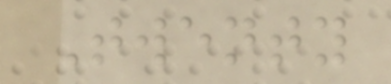Twenty
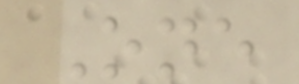One
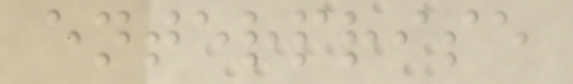enterprise
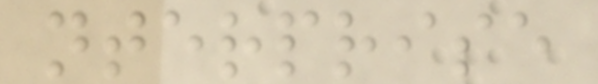nterprise
